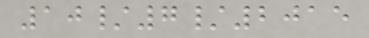10/7/2015
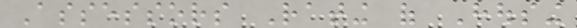Assessors Rating of Housing
